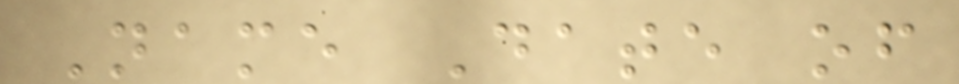Name Date of
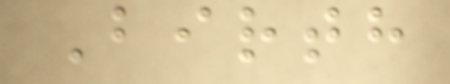Birth
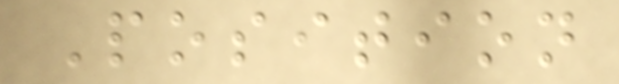Position
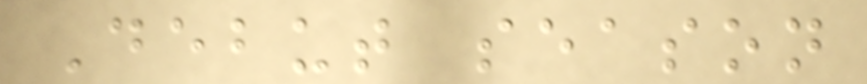Debut season
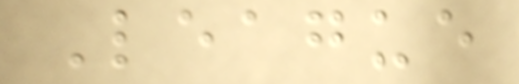League
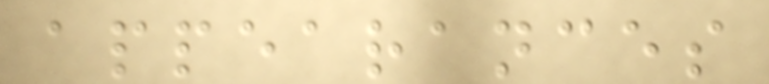appearances
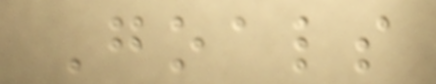Goals
